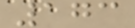173
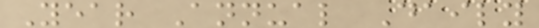Year Annual Daily
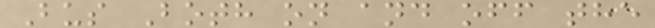Bus Both on and off the
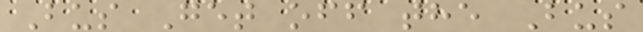Bus Get off the Bus
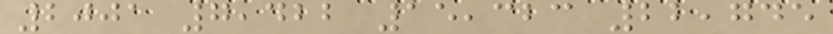2001 7,422 15,323 22,745
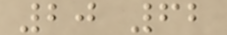20 62
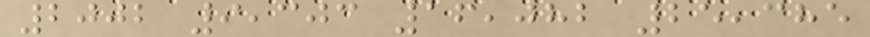2002 9,303 16,082 25,385
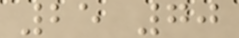25 70
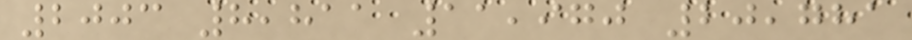2003 8,811 11,970 20,781
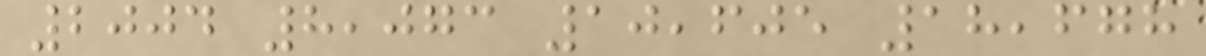2004 8,073 10,605 18,678
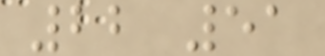22 51
